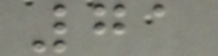71
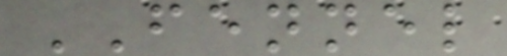FENNEL
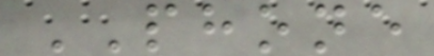PHONE
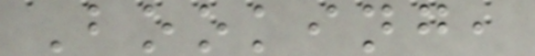Booking,
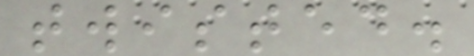twisted.
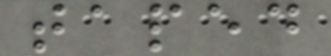taped
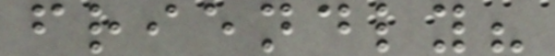friendly?
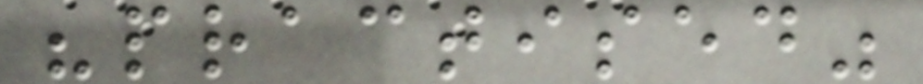"practised"
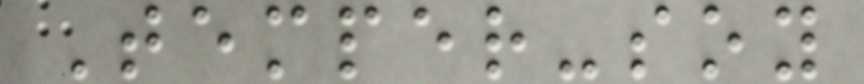Temper-soy
